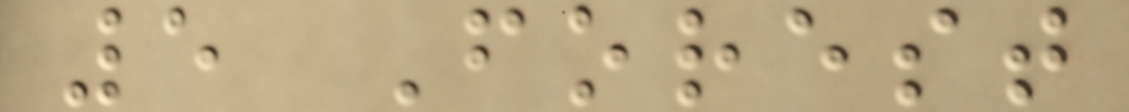5 Forest
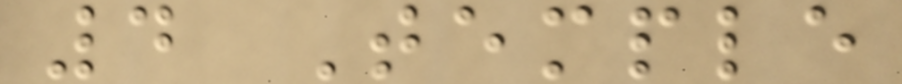4 Temple
